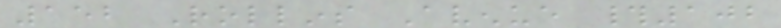152 Rollins Avenue #102
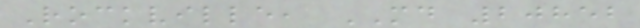Rockville, MD 20852
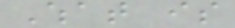What is
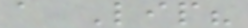a Lip?
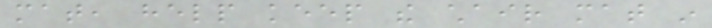mat, help keep the chair mat in
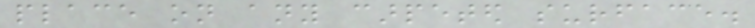place on any carpeted surface.
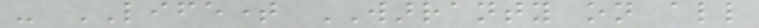- LIFETIME WARRANTY on all
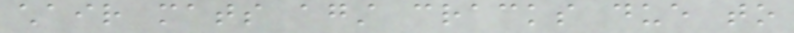chair mats against cracks due to
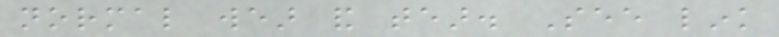normal wear and tear. See link
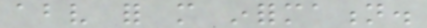above for more information.
